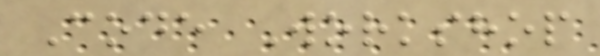Code Workshop
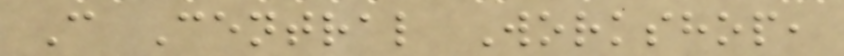C Central Workshop,
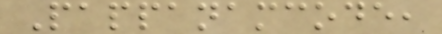Pappanamcode,
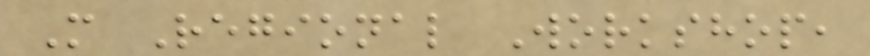M Regional Workshop,
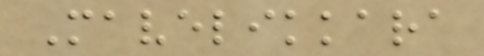Mavelikkara
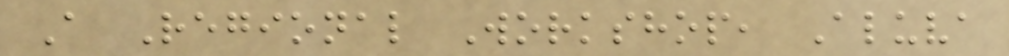A Regional Workshop, Aluva
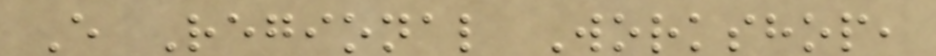E Regional Workshop,
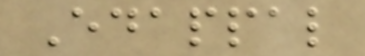Edappal
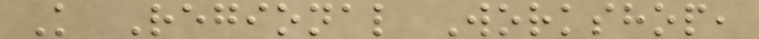K Regional Workshop,
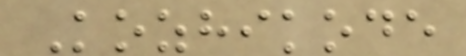Kozhikode
